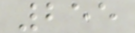255
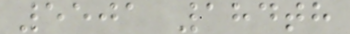5501 184th
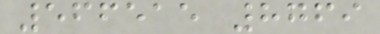566515 8769
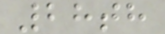28th
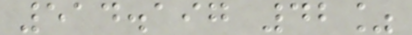514.197 42%
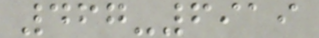467-6919
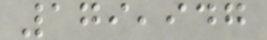179,947
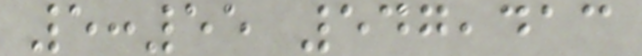5:55 547,413
